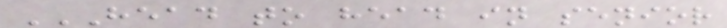HEAD TO HEAD IN SENIOR
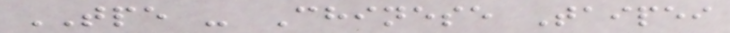TPE - Chinese Taipei
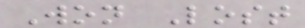Won Lost
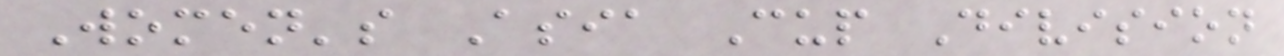Women's Asia Cup Division
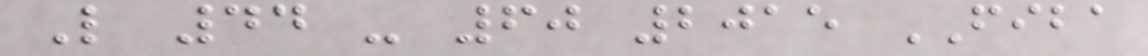L 44 - 60 2015 FIBA
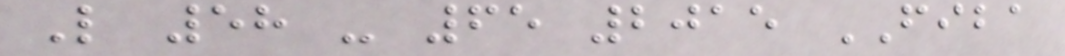L 58 - 65 2015 FIBA
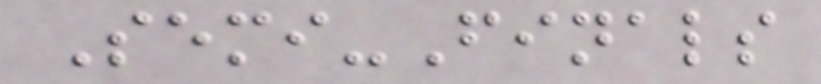Semi-Finals
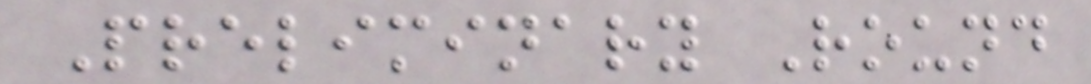Preliminary Round
